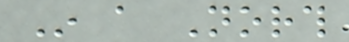In a North
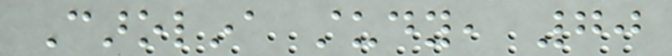Carolina study, 70
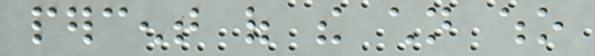percent of the children who
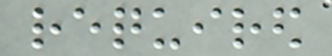required
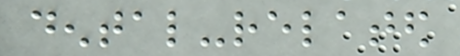dental-related
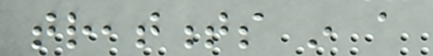treatments in a
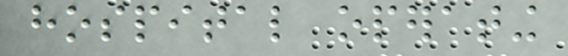hospital operating
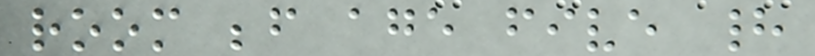room before age five had
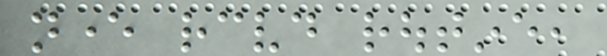never received routine,
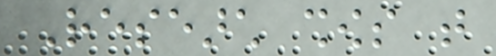Research shows that
